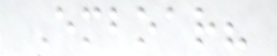Emboar?
